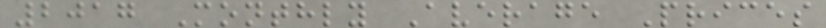2017 Monthly Average Prices
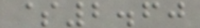$2.60
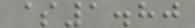$1.80
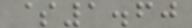$1.60
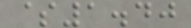$1.40
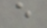e
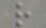r
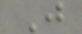J
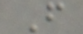F
